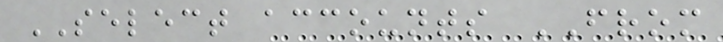SELECT accounts FROM
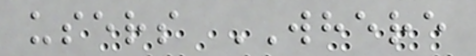users WHERE
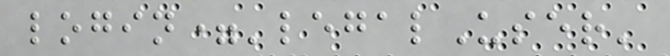login='legalUser'
